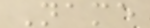Name
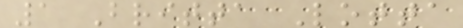1 Britta Lotta
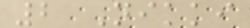2 Nikki
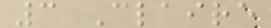3 Claire
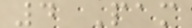4 Pam
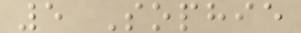5 Sophie
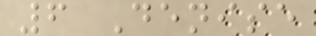6 Denise
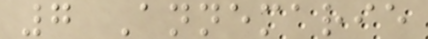7 Annemarie
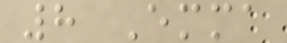8 Emma
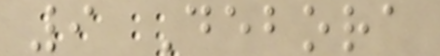9 Debora
